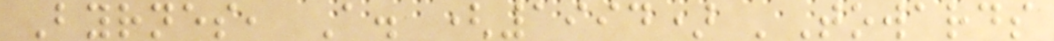Byrnes, A. (1994) 'Towards
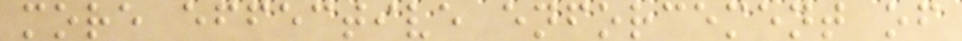more effective enforcement of
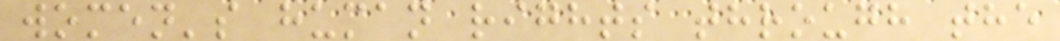women's human rights through the
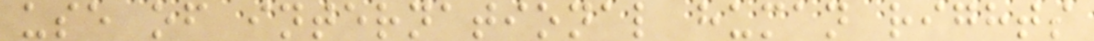use of international human rights
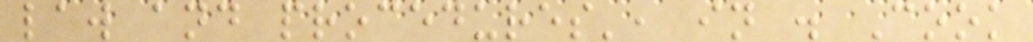law and procedures', in . Cook
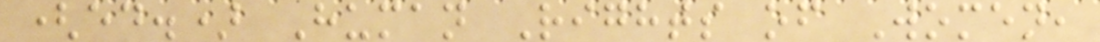(ed.) Human Rights of Women,
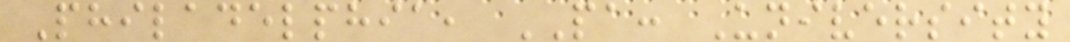Philadelphia, PA: University
